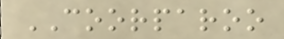COORPAROO
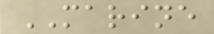MARINE
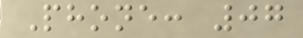Phone: 07
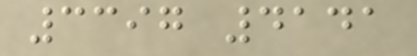3397 4141
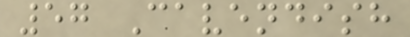57 Cavendish
